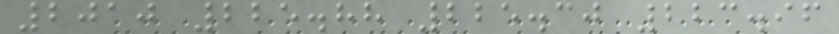2010 225.88 225.30 223.96
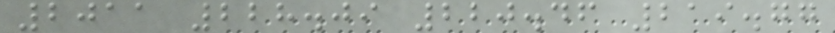2011 228.09 220.46 219.77
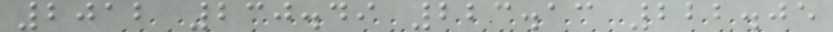2012 230.49 223.13 222.05
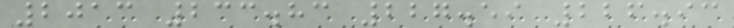2013 233.83 227.59 226.93
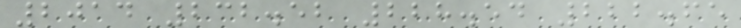2014 232.52 228.54 222.65
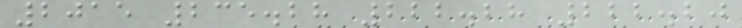2015 235.28 222.28 222.20
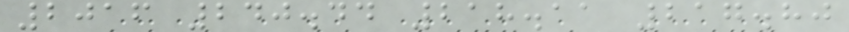2016 240.44 218.11 217.80
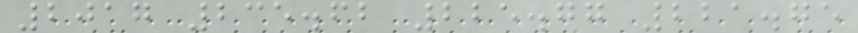2017 235.62 225.77 221.75
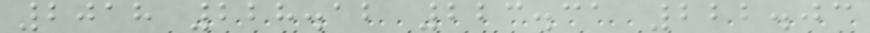2018 228.12 223.31 222.03
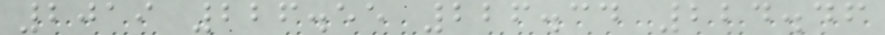2019 226.55 226.34 224.46
